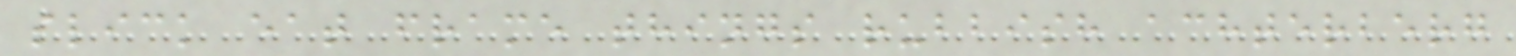slick eat frame things rubbish achterberg
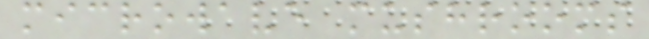microwave mushrooms
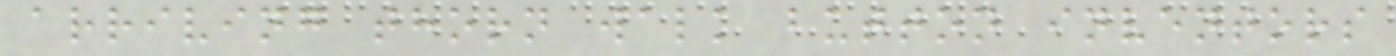arriving thorn walk button inventors
